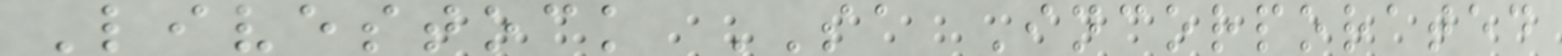Livestock SA Incorporated
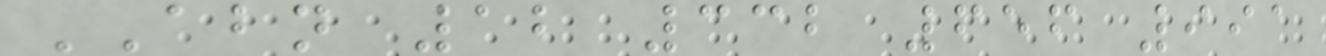ABN 12 332 656 991
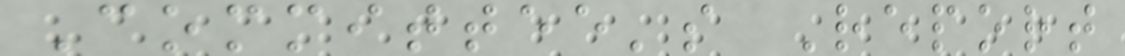Committee's Report
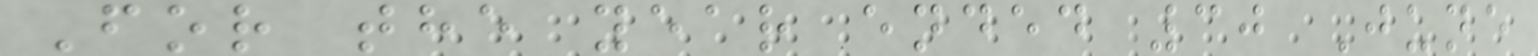For the year ended 30 June
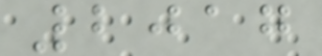2017
